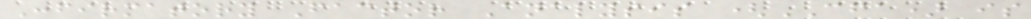Confirmatory Factor Analysis (CFA) is
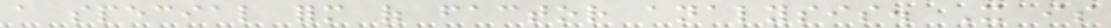a special form of factor analysis. It is
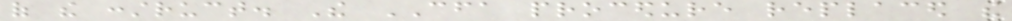of the construct. The CFA procedure replaced the
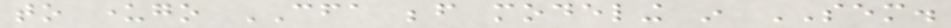to undergo CFA before modeling in SEM.
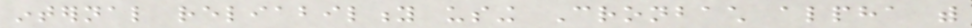internal reliability using Cronbach alpha with
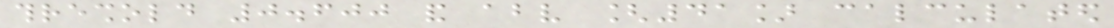threshold 0.600 and above [41] calculated
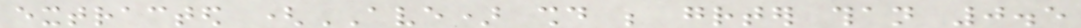extracted (AVE) should be greater than 0.5
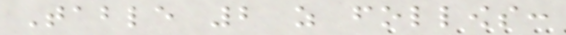Table 2 as follows:
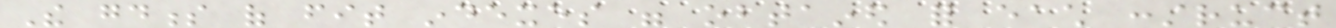The goodness of fit indexes were obtained for each construct
